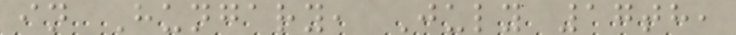in Hungary, July 17th,
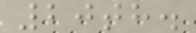20th.
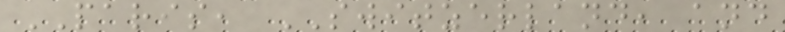PARIS, SWITZERLAND, and
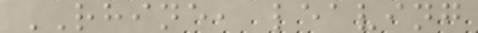RHINE, leaving
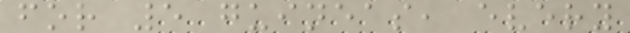for 5 guineas, every
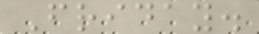Friday.
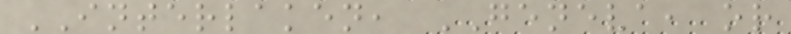INTERLAKEN, GENEVA, or
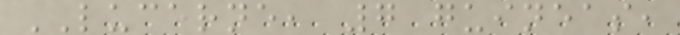LUCERNE, 7 guineas,
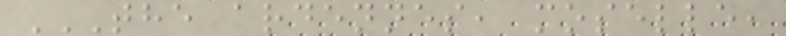THE ARDENNES, MOSELLE,
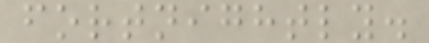fortnightly.
